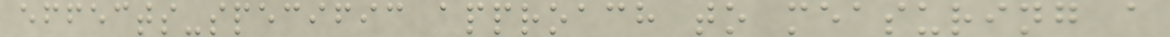effects-specific approach to measuring a
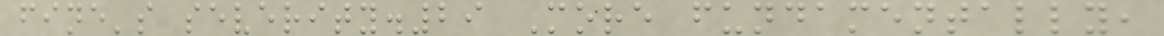fine's severity.29 More fundamentally,
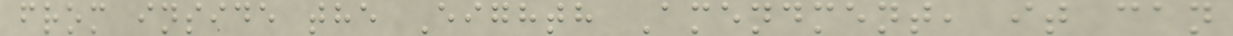from inside the Eighth Amendment, it can
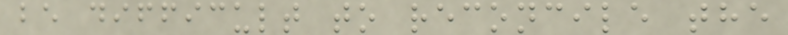be difficult to reconcile the
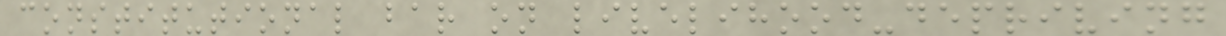constitutional bar on livelihood-depriving
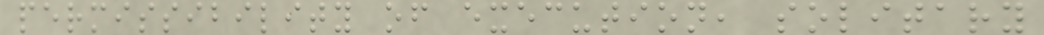permissibility of execution, solitary
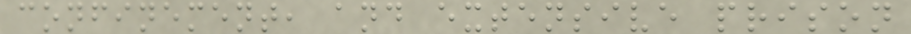confinement, and extensive prison
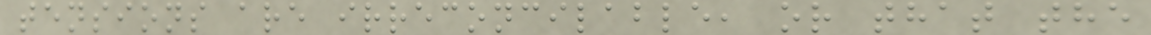tensions are irreconcilable, or that the
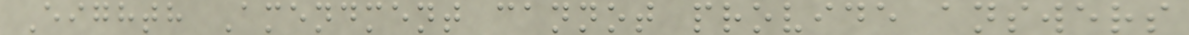Eighth Amendment cannot provide answers
